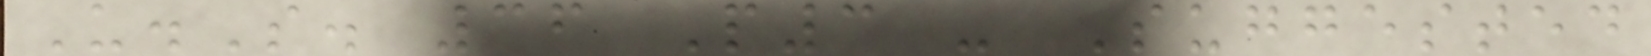U.S. 36 P3 - Suggested
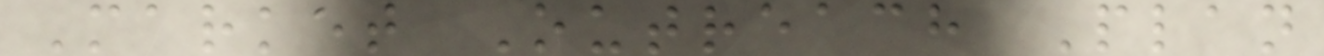Market Outreach Plan
